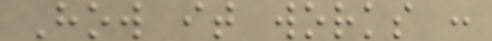How it works :
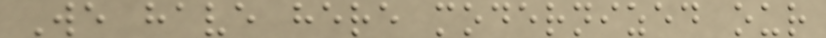We have here modernized our
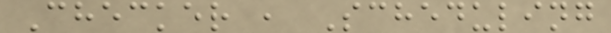Checker , Scheduling
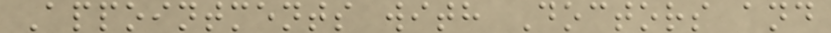Appointments with Doctors and
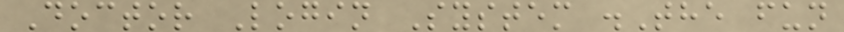Doctor Login System .The fun
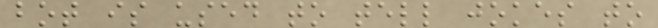bot is used to tell jokes to
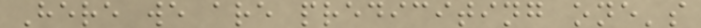Here we are prediciting one's
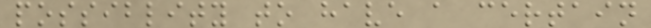possiblity to have a certain
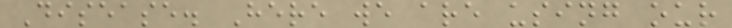Disease. Here we are using our
